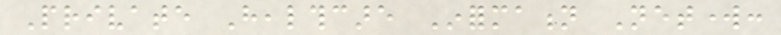Private Healthcare Information Network:
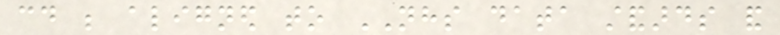could be aligned to NHS data standards and
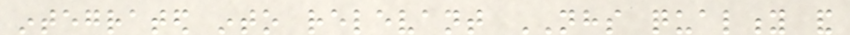integrated into relevant NHS quality and
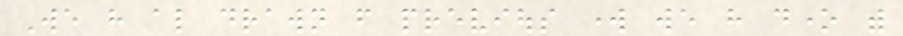We have also drawn from previous work we have done with
